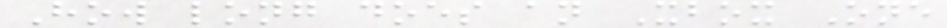How long does an Xbox One
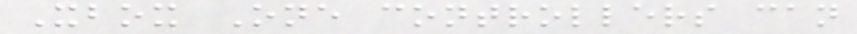Xbox One controllers can
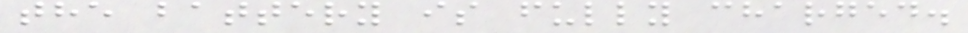the battery is fully charged.
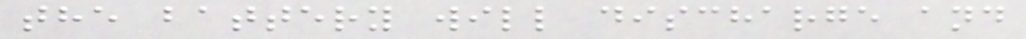the battery will discharge and
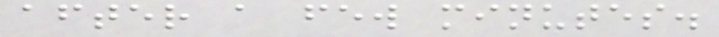after a few minutes.
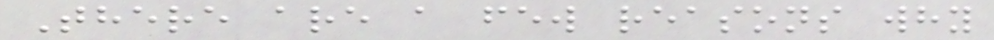There are a few reasons why
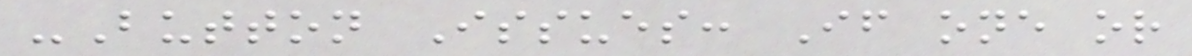-Button Issues: If one or
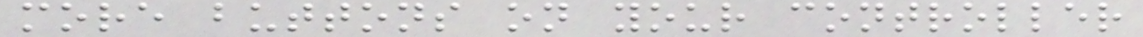more buttons on your controller
